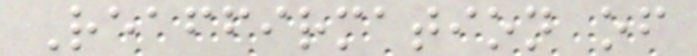Reaffirmation of
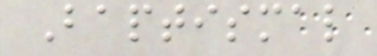Baptismal
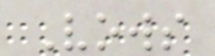Vows
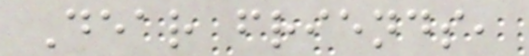Dear friends,
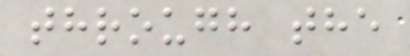through the
